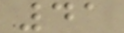41
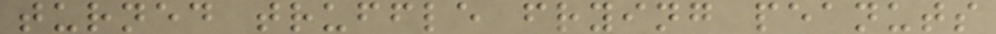turned truffle frying peanuts
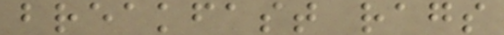breakfast rags
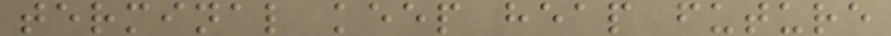terminal keep heap future
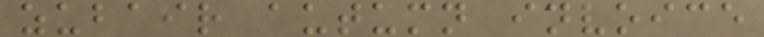zubair autumn invoice
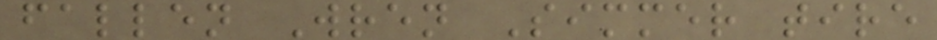fallen Wren Simmer tire
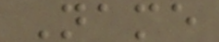Name
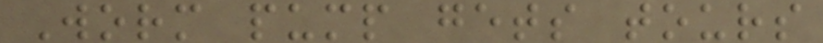Worm pump gets tours
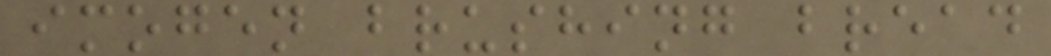imogen brushing bread
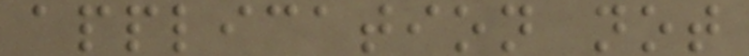application not
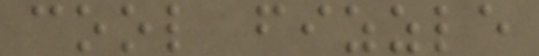cool fizzle
